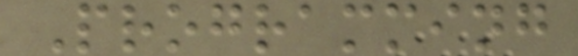Programming
